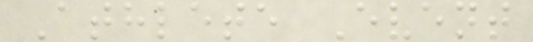Athlete Event
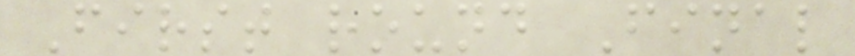First round Final
